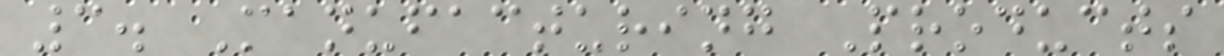3. Manufacturing Products
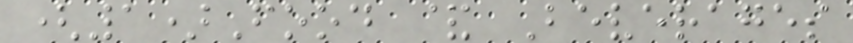(1)Food & Beverages
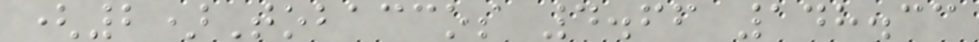(2)Tobaccos 4.66 148.33
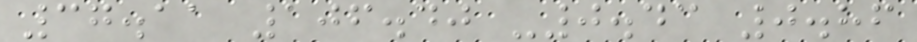37.11 106.40 -0.43 0.86
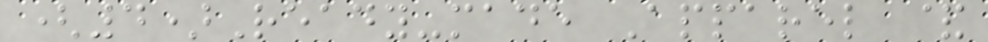(4)Ready-made Apparel &
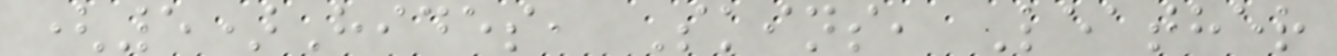(5)Hides, Skins, Leather
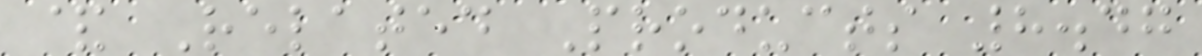& Related Products 8.47
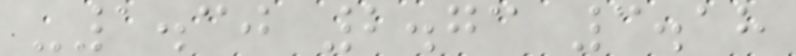-1.30 2.73 3.18
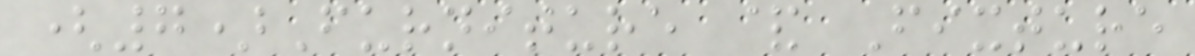(7)Furniture & Fixture
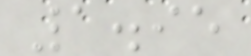1.95
